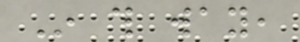In this way,
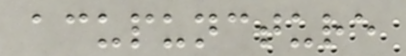acupuncture
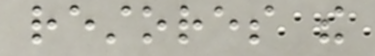restores the
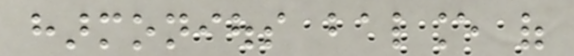harmonious balance of
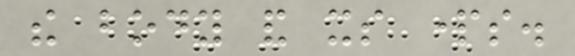the body and its parts.
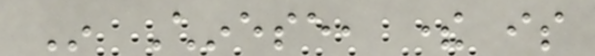In Chinese, there is
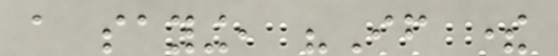a saying, "If there
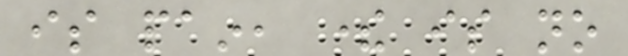is pain, there is no
